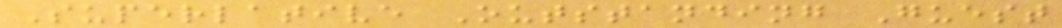Superlative Outstanding Guest
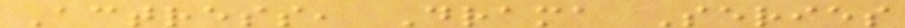Actress, Drama Series
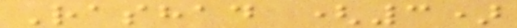Rashad (3)
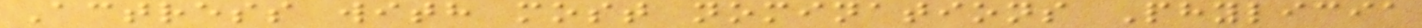Actress with most nominations Phylicia
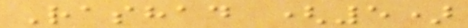Rashad (5)
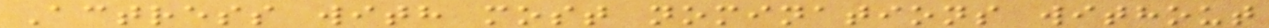Actress with most nominations without
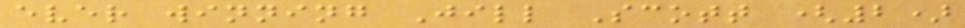ever winning Jill Scott (2)
